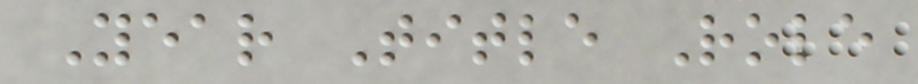Year Title Role
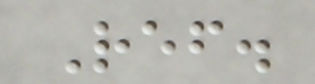Ref.
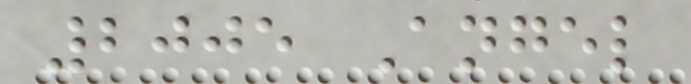2005 Angel
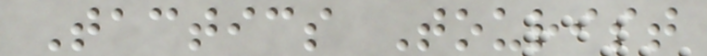Tactics Tourist
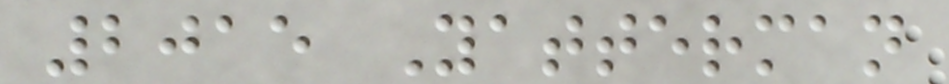2015 Yatterman
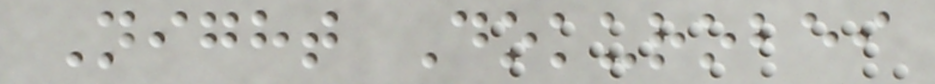Night Dokurobei
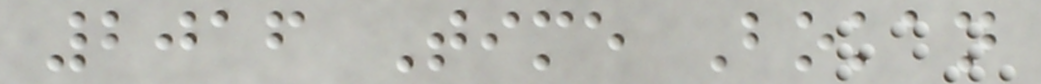2016 Time Bokan
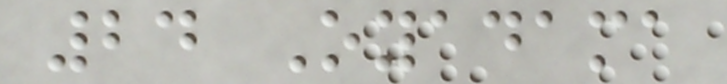24 Oyadama
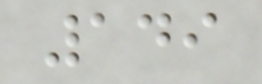149
